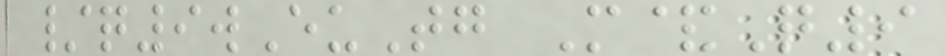/q9wEuTg M&Q9
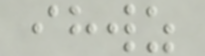ihwz
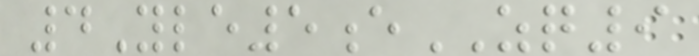4Yle5eZQ9
